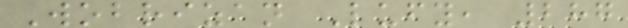Wobrizan Lufy, 287
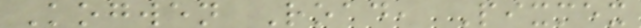Kogwen Road, Pixmex
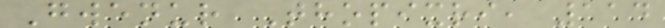Gwenur Thopixri, 114
